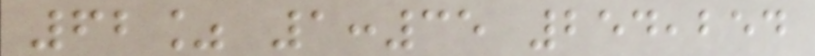62% 1:35 254,254
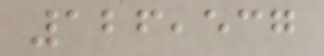126,537
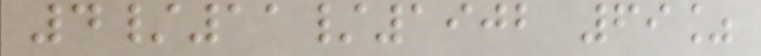4/11/1902 69%
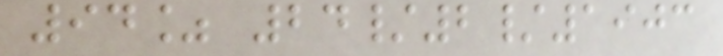94% 24/2/1903
